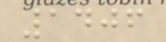1406
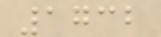1732
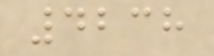4238
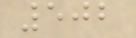502
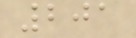201
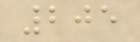205
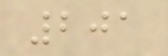201
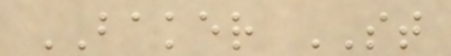BAKER ST
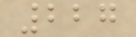227
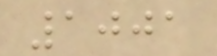1001
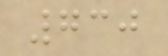730
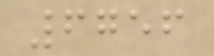6756
